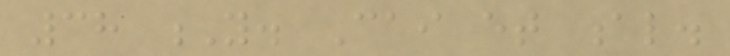38 Y. Cai et al.
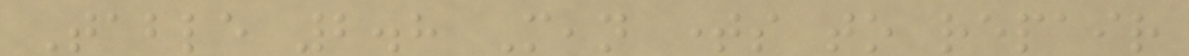Table 2.8 Mean times to repair
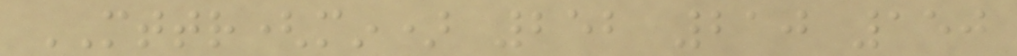MTTR(min) 252 210 150
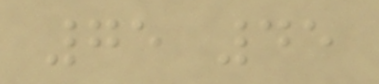75 45
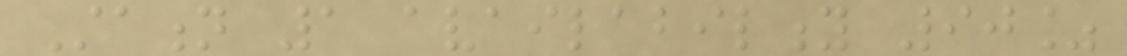Station 1 availability 90%
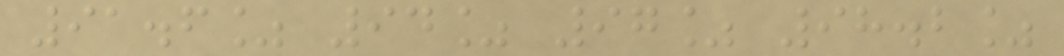91.6% 94% 97% 98.2%
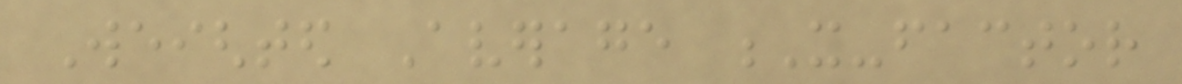Weighted Average X-factor
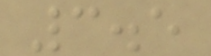3.5
